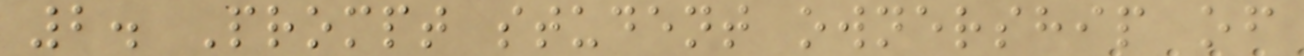2. Prompt student ownership of
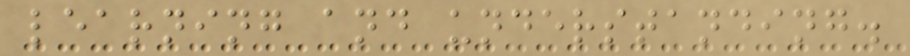learning and understanding.
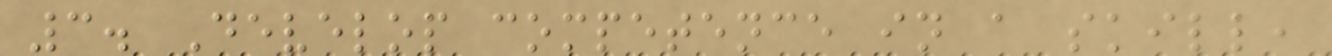3. Develop competence in a skill,
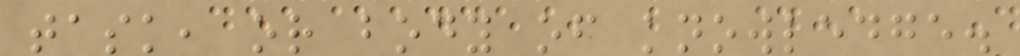task, or body of knowledge.
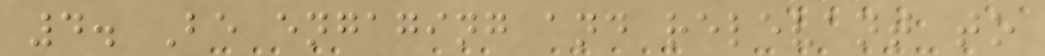4. Be engaging and relevant to
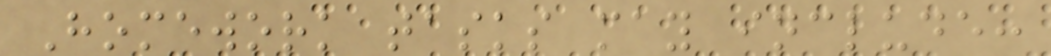Homework tasks may include:
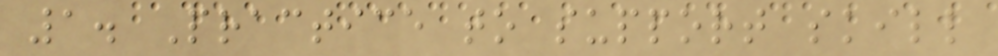1. Practice to support skill
